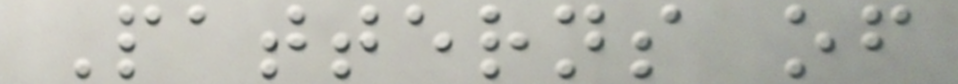Patterns of
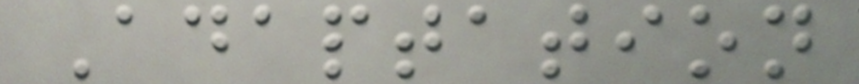Adaptation
